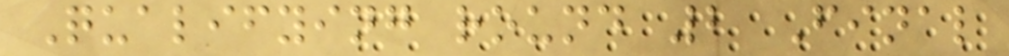Qualifying round 2 Final
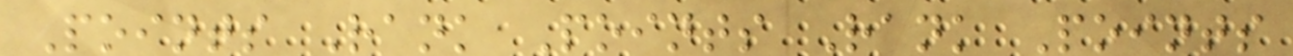Points Rank Points Rank Points
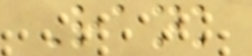Rank
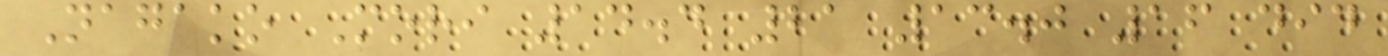Nagako Mori 14.4 21 13.0 16 did
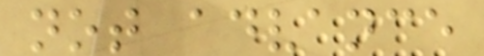not advance
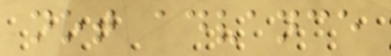not advance
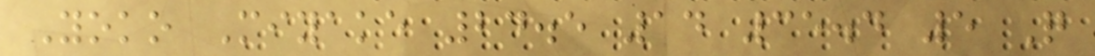Yoko Miyake 24.5 14 35.4 5 Q
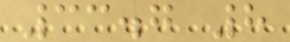33.7 8
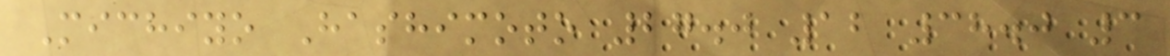Michiyo Hashimoto 27.0 12 38.0 3
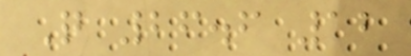Q 26.6 12
